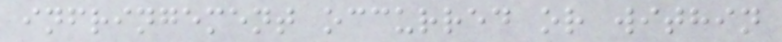infringement occurred or within
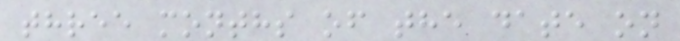three months of the date on
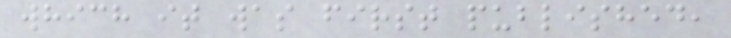which it was first published,
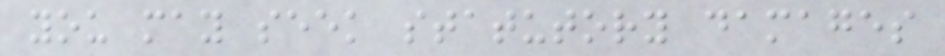you may seek statutory damages
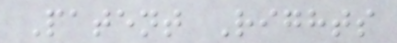Patent Rights
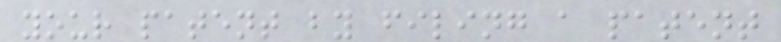your patent by filing a patent
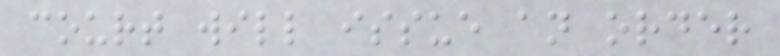court will issue an order
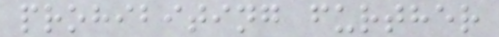prohibiting further
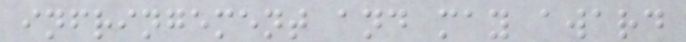infringement and may award
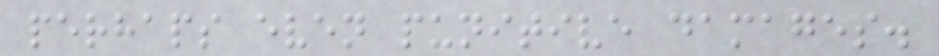perhaps even punitive damages.
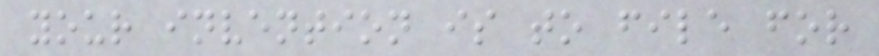your invention is to file for
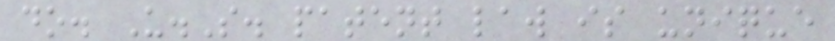do. U.S. patent law is unique
